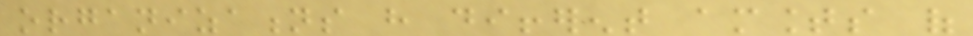organizations have different amounts of
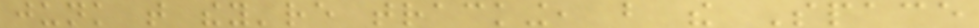junk that they're tracking, but the Space
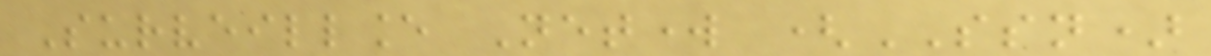Surveillance Network (SSN)
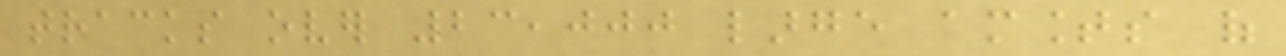tracks over 23,000 large amounts of
